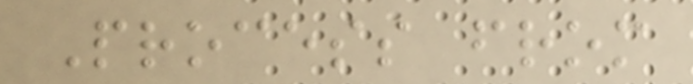Process from
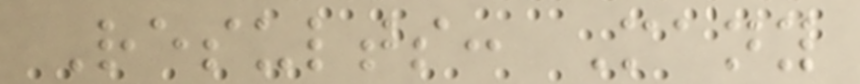Results: Many
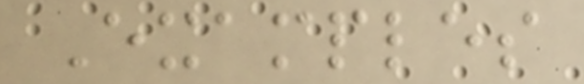Examples
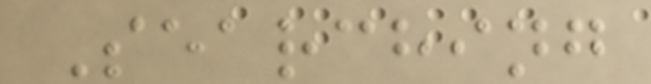Searching
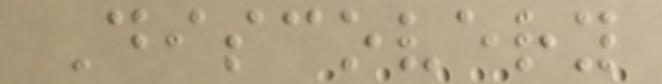Discovery
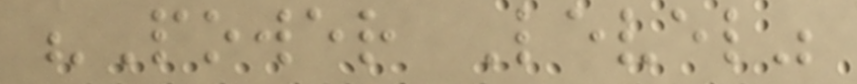"Power Level"
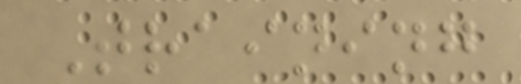Training
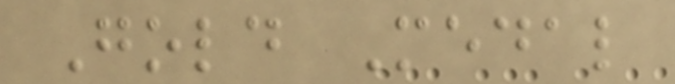Gold Medal
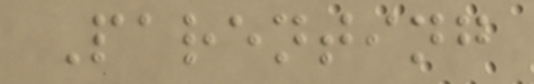Parenting
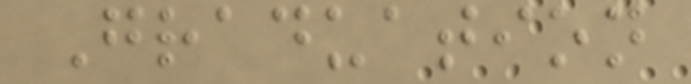Graduation
